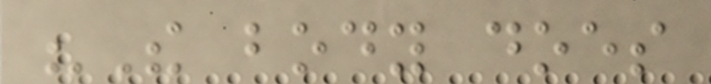"The body does
